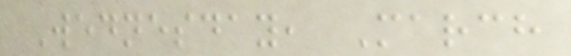Wednesday, March
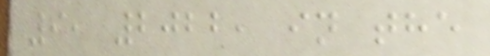9, 2022, in the
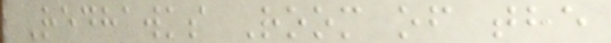Redhawks Room of the
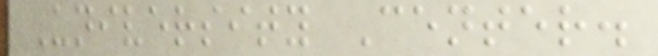University Center.
